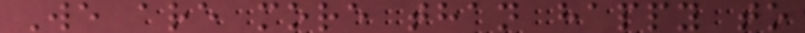We are more than happy to
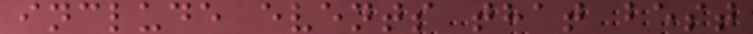include events that best
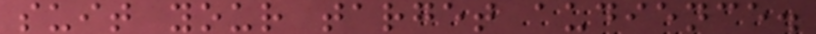suit your target audience.
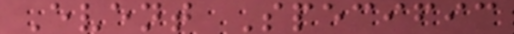Event Specific
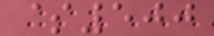$500
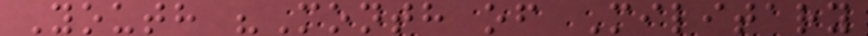Youth "Month of Military
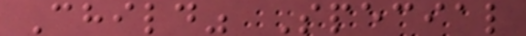Child" Special
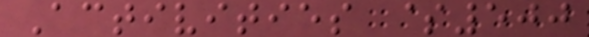Activities $500
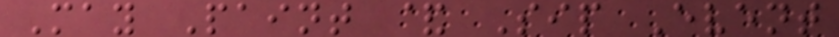May Paint & Sip Event
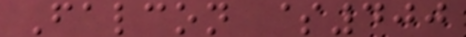Falcon $400
